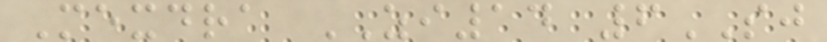Mexdra ZI14 6SJ
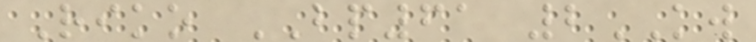Riko BP61 2KW
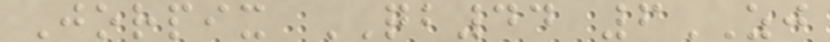Jorpix QB44 6ZJ
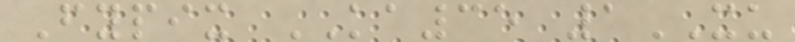Fypix KA35 1XU
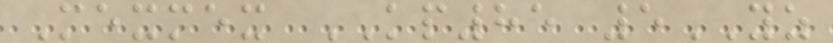Mexmex KP85 5YZ
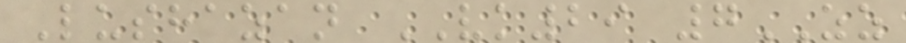Lushazan VK29 7ZZ
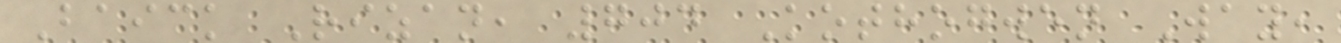Baick Rizan, 704 Kothogwen Way,
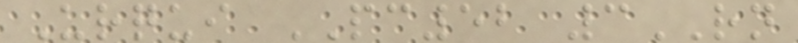Urqui PC52 3RN
